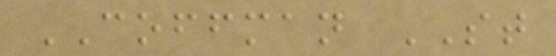COFFMAN ST
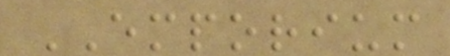EMPORIUM
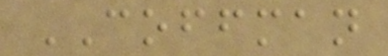COFFMAN
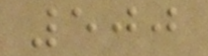500
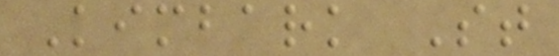Kimbark St
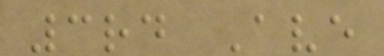3rd Ave
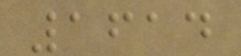1614
